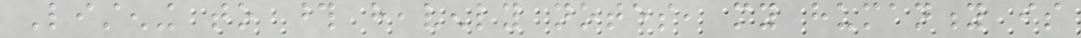Listening to those heavenly notes, my humanity is
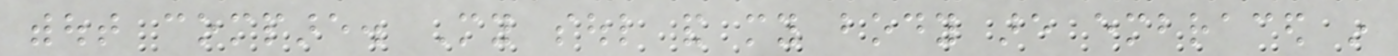without compare. My soul and my body are embraced in
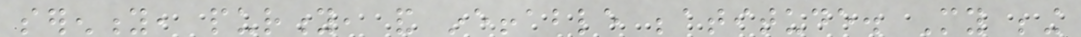serenity, purity, and ineffable beatitude. My being
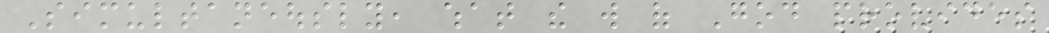Simultaneously, what the will of God provides
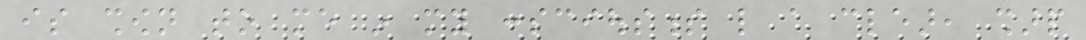is shown to me in my consciousness like a clear, sharp
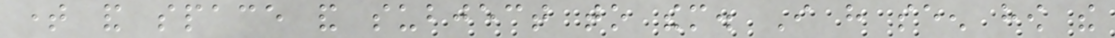time and space and subject to them. I have seen how the
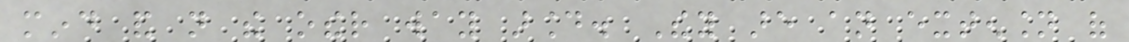mind and not the other way around. They are an extension of
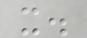it.
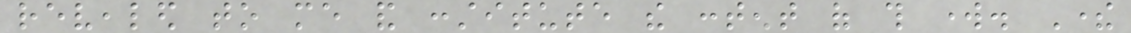revealed to me and constitute the content of this work. There
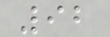92
